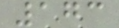173
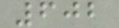602
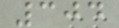304
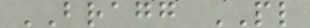BRAGG PL
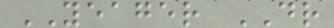YEAGER DR
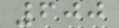600
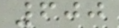600
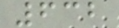632
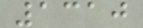1310
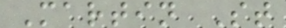Martin St
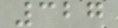327
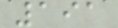191
